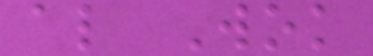al Wok
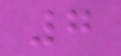7
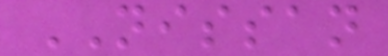NISSAN
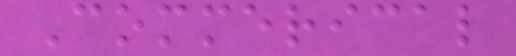Commerical
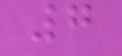7
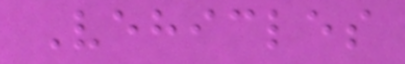Vehicles
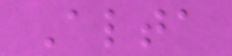Alta
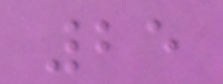25
